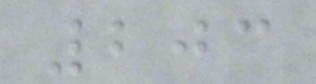203
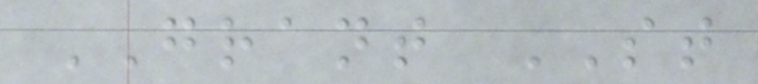GRANT ST
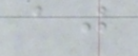aj
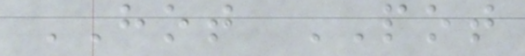HOT POT
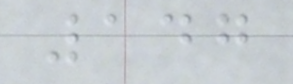147
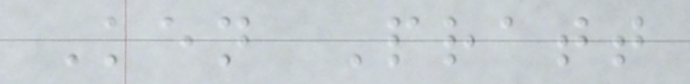Ken Pratt
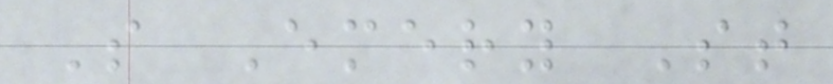S Emery St
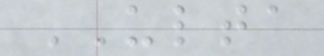ULTA
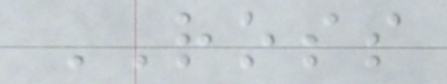ROSS
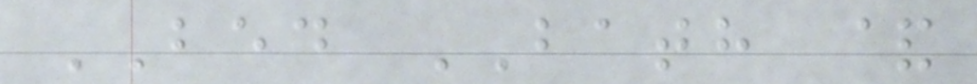BED BATH &
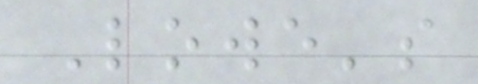Lowe's
